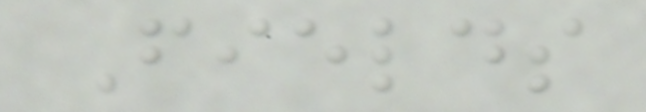Fields
